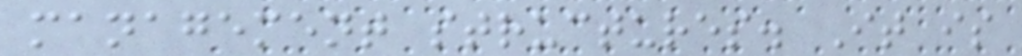management structures. It is
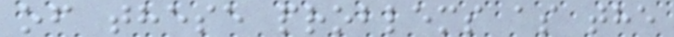of these problems as the
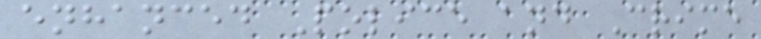enhanced Police and Crime
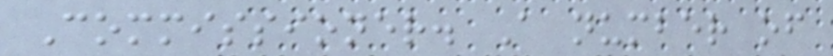Commissioner. A number of
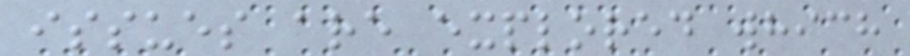issues are explored which
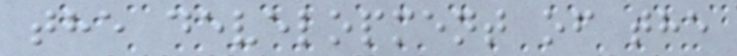the development of the
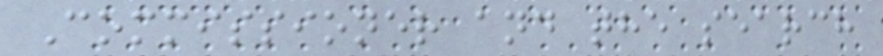Commissioner and the search
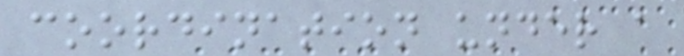coordination under a
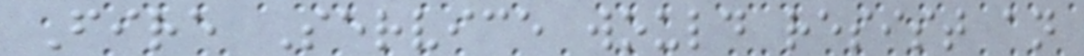Fire Service would resist an
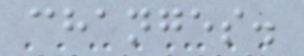changes.
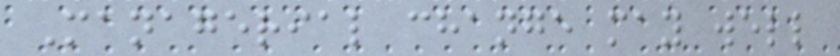Managerial change may well
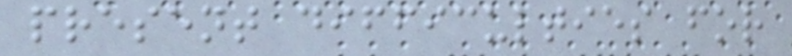present difficulties for
